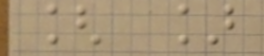[ ]
